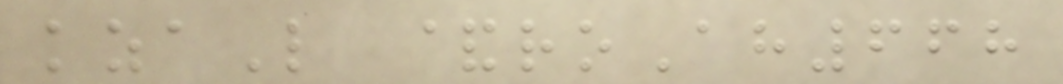kzaL &roAh668
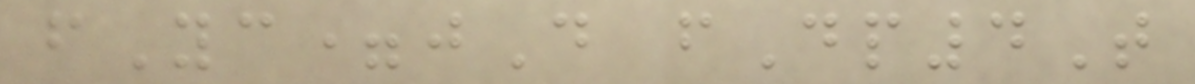fYc=jD fDp4T
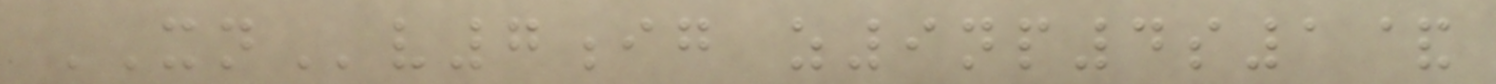XNv7ig z9np4s1&
